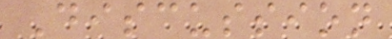Discussion
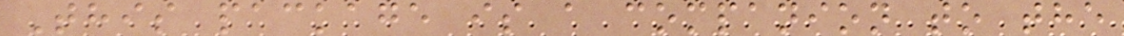This package is a companion to the
